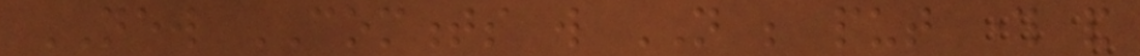NEW COMMENTS will NOT be put through and
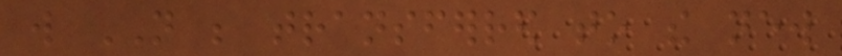will NOT be transferred to the new
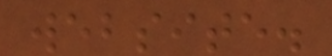website.
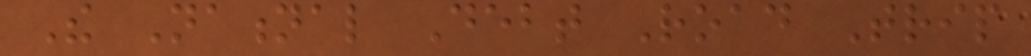The National Debt Road Trip
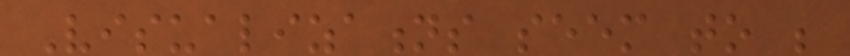Visualizations seem to be
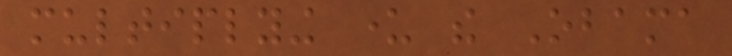multiplying under the Obama
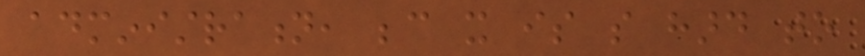administration, because it is so hard to
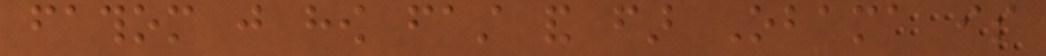fathom just how fast and far Obama is
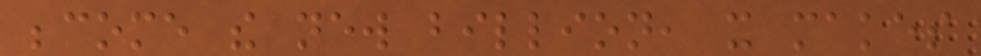become the new billion, it makes
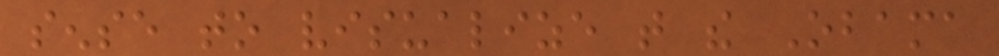sense to visualize that the Obama
